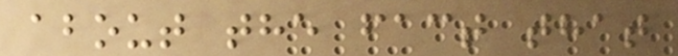about the fact that
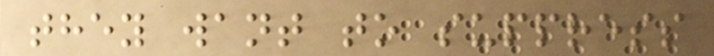they want to suppress
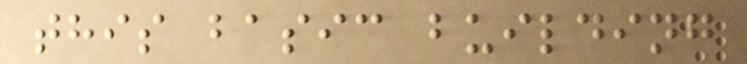this basic building
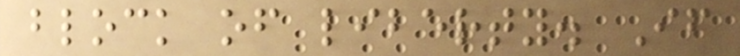block of liberty. If
